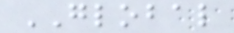GLOBAL
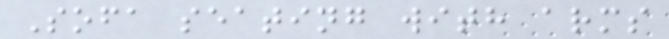Sofa seating with arms
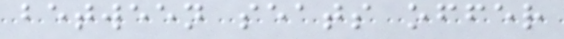between seats offer
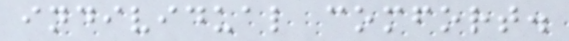individual comfort.
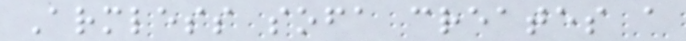Armless sofa creates a
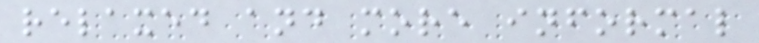relaxed and more informal
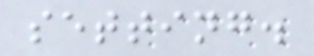setting.
